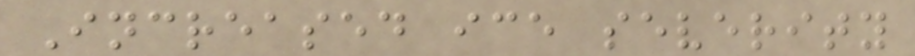Increased ice severity
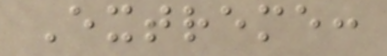Extreme:
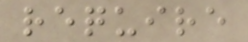require
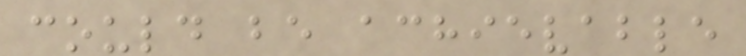could be achievable
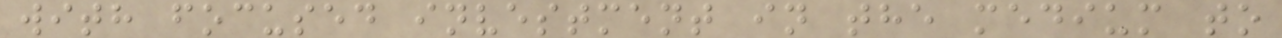with focused investment in the medium to
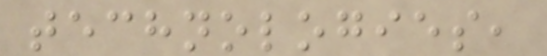technologies,
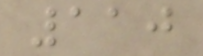110
